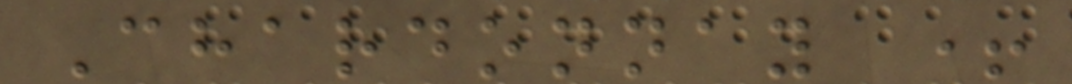Chardonnay +
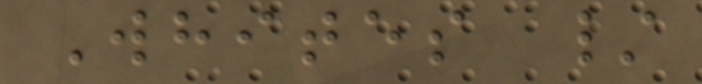Whites /
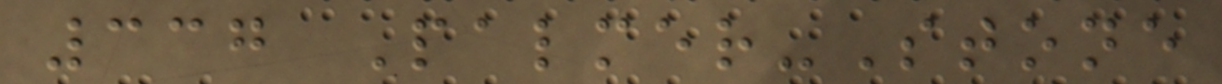337 Palmer-Stone
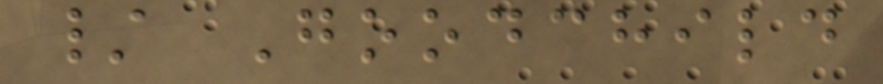/ Goodchild
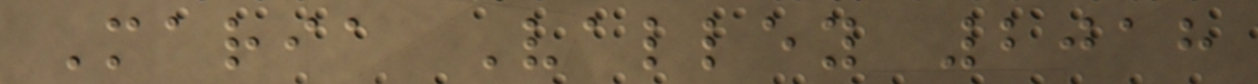Maria Valley 2018
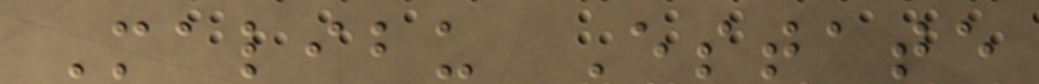Malibu Estate
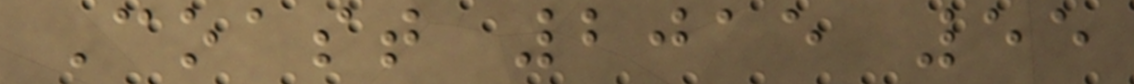Coast 2015 55
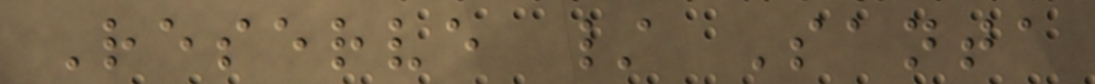Reserve / Santa
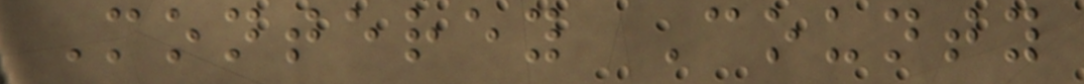Monterey County
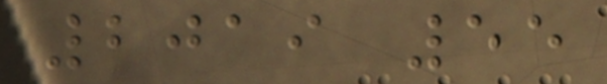2019 55
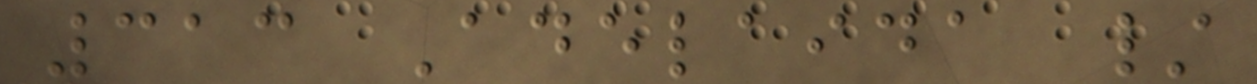313 Adelaida /
